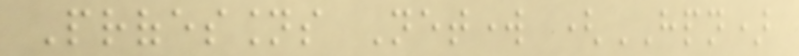Professions Network (HPN)
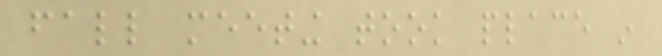fall meeting took place in
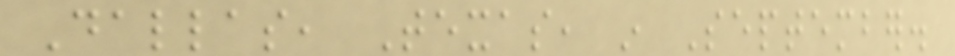Dallas, Texas, in September.
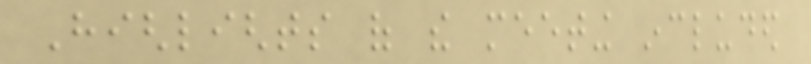Highlights of the meeting included
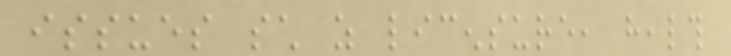issues such as licensure, health
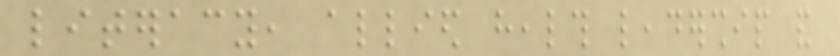literacy, allied health leadership and
